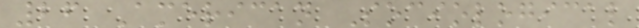26 American Sociological
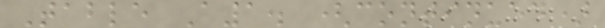Table A1. (continued)
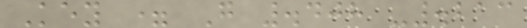Key = G .408 -.213
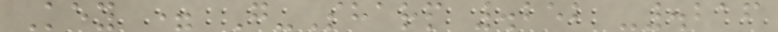Key = G-Sharp .252 -.216
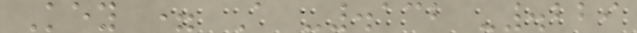Key = A -.132 -.229
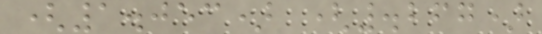(1.053) (.267)
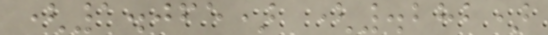(1.065) (.282)
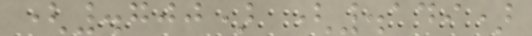(.700) (.149)
